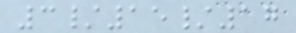3/15/17
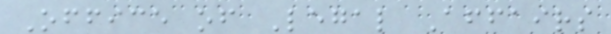Office of Legal Affairs
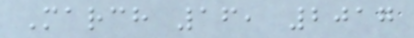March 16, 2017
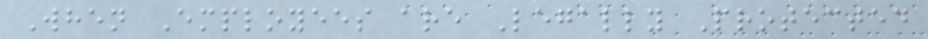When Employees are Legally Protected
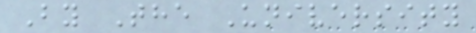By The University
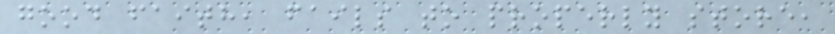good faith, fails to properly store,
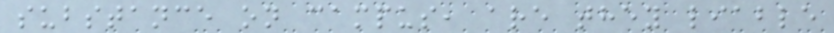substance on campus, are they liable
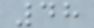48
